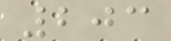203
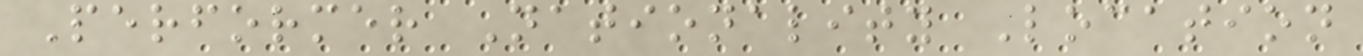Performer Nationality Location
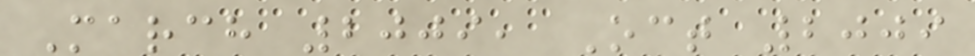March 2009, Oct 2009
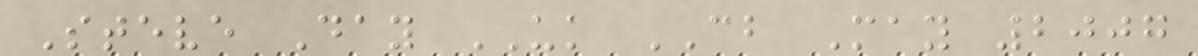Steve Day UK CB May 2007
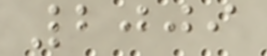2009
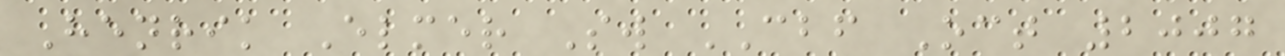Henrik Elmer Sw CBF Oct 2007
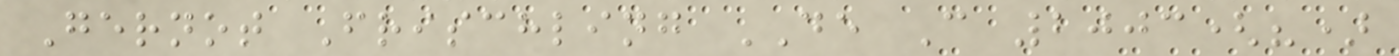Gernot Frischling DE C 2003(?)
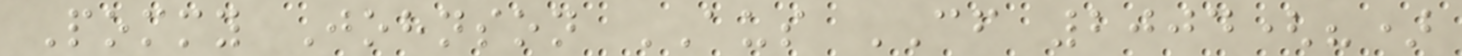Pommy Johnson AUS CF 2004(?)
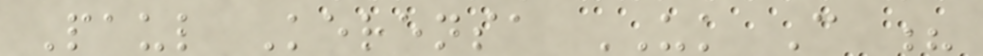Paul Kerensa UK C ?
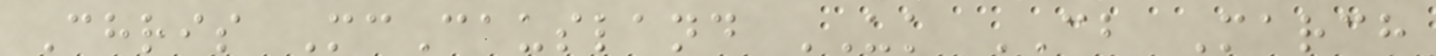Chris McCausland UK CB March
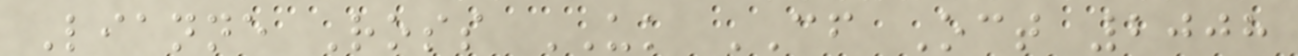Lianne Ross UK CF Oct 2008
